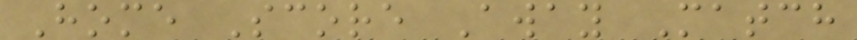Home Score Away Match
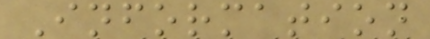Information
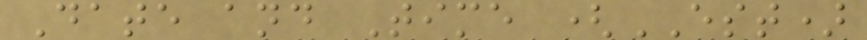Date and Time (EST)
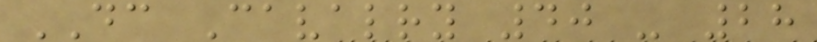DC Cavalry 40 - 28
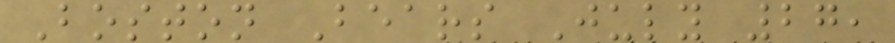Boston Bears July 27,
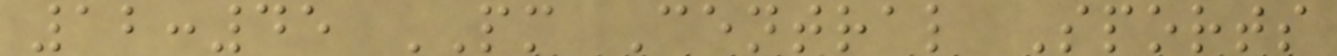12:45 PM Central Sports
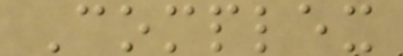Complex
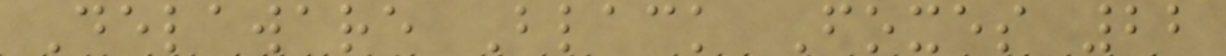Delaware Black Foxes 22
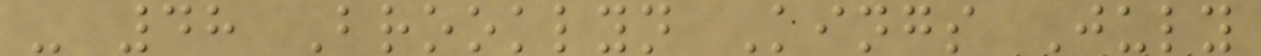- 48 Brooklyn Kings July
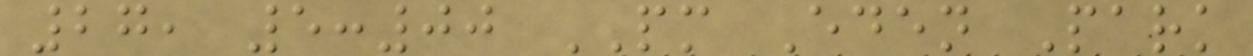27, 5:00 PM Eden Park
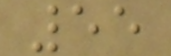55
